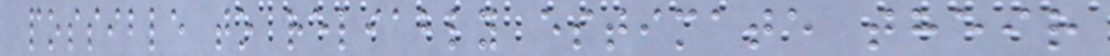possible to reliably estimate their
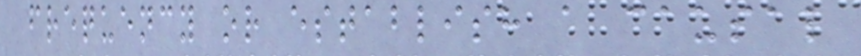frequency or establish a causal
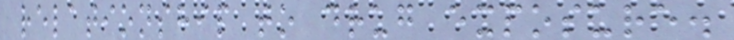relationship to drug exposure.
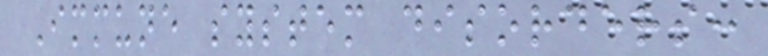Immune system disorders:
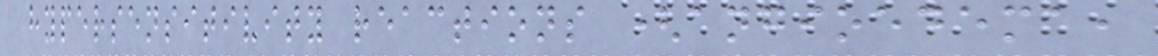hypersensitivity reactions (angioedema,
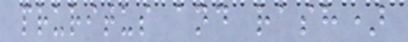pruritus and rash)
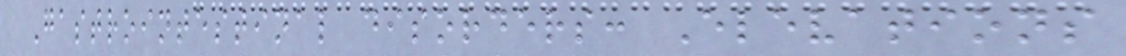Gastrointestinal disorders: Elevations
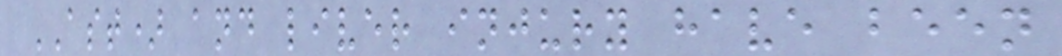AST) and liver injury have been
